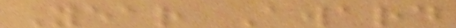Year Award
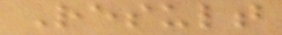Result
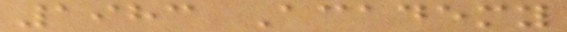1983 Academy
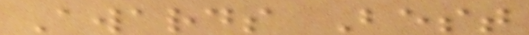Awards Best
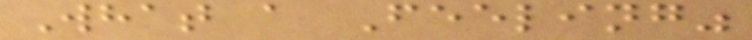What a Feeling"
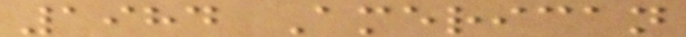1984 American
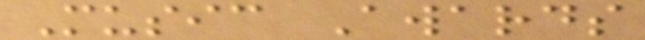Music Awards
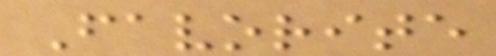Favorite
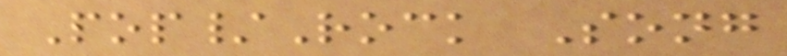Pop/Rock Song
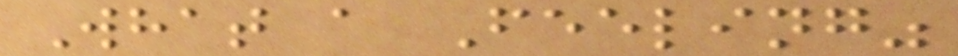What a Feeling"
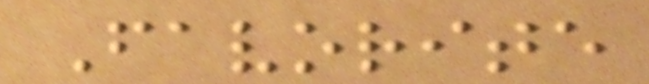Favorite
